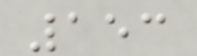153
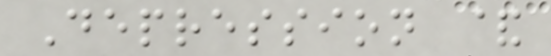Depression &
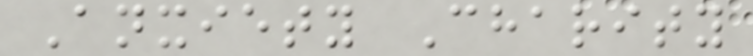Anxiety Charity
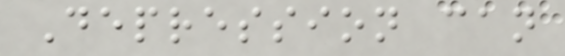Depression can
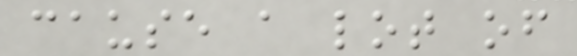cause a lot of
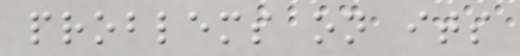problems on its
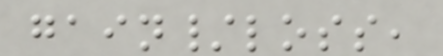gain/loss,
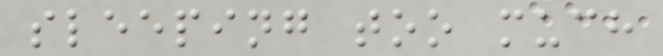sleeping too much
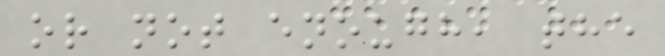or not enough, the
